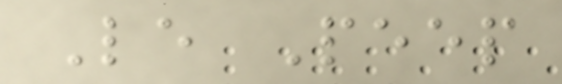Le Peep
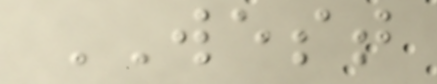WEST
